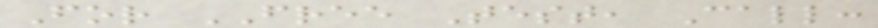For FREE Test, Call:
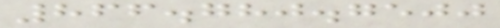866.780.7500
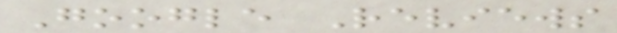Google Reviews
